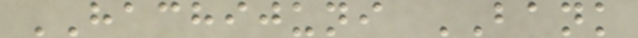HACHIJUNI BANK
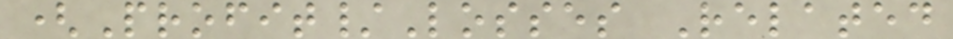(Profit/Losses Related
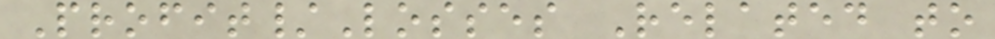Profit/Losses Related to
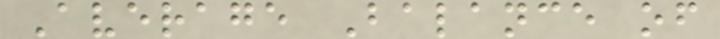Average Balance of
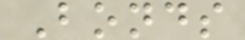Bonds
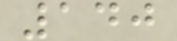140
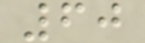60
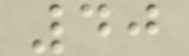40
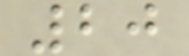20
